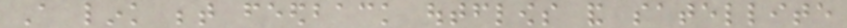A link between feedback outflows and satellite
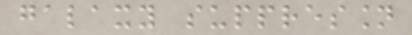galaxy suppression
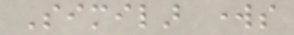Similar works
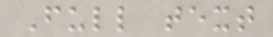Full text
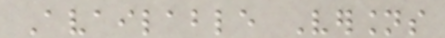Available Versions
